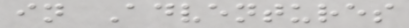in Adventures
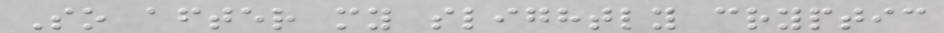So after my slightly cryptic
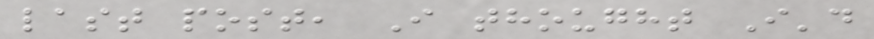last post, I thought I'd
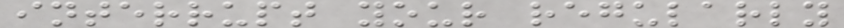interrupt your regularly
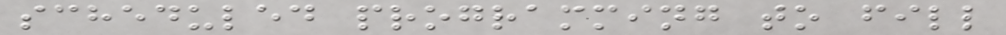scheduled programming to fill
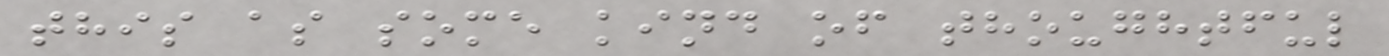this as some kind of thoughtful
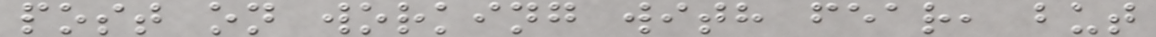post on working with fear, but
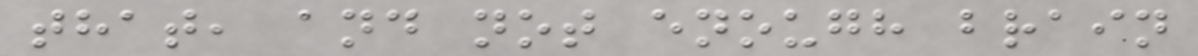that, and not enough brain
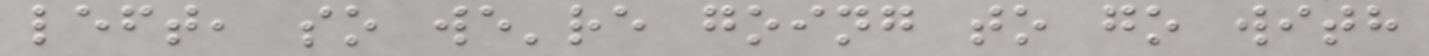left, so we're going to go with
